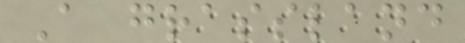A grassland
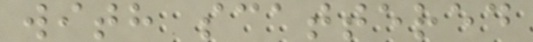with scattered
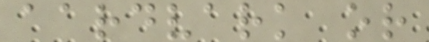aardvark or
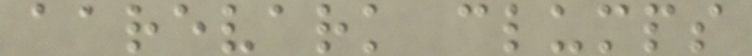aarevark clumps
